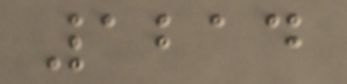1214
